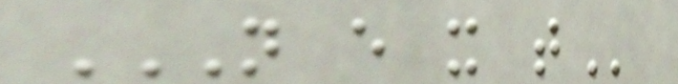N E X T
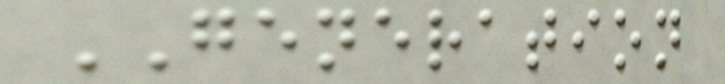GENERATION
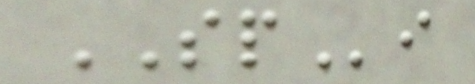SPi
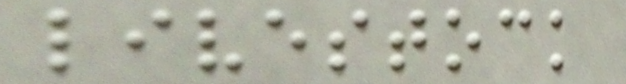livestock
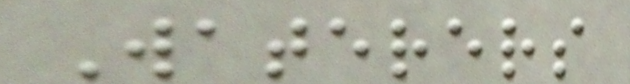Waterers
